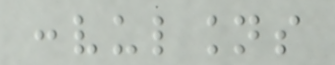convulsions
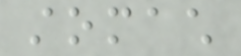stomach
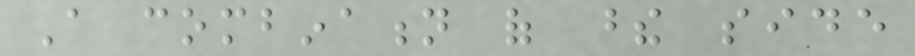A combination of these side
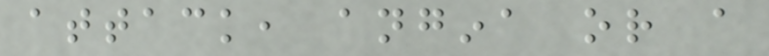attack, angina or a
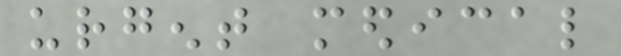urgent medical
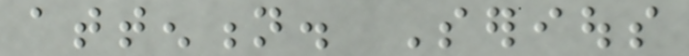attention. Serious
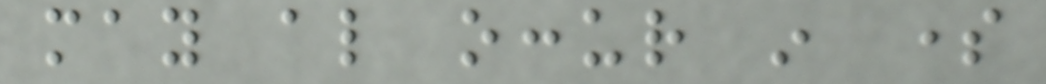may also occur in some
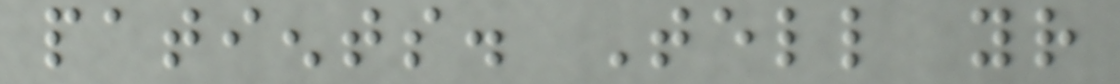patients. Tell your
